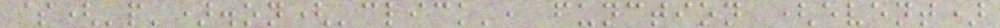$('p').on('click', function (event)
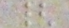{
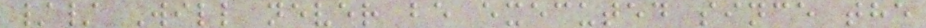// Will never be executed since the
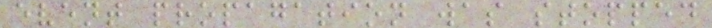event propagation was stopped
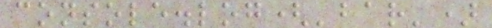console.log('bar')
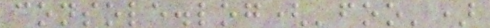console.log('foo')
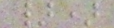})
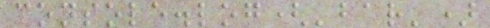console.log('bar')
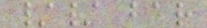// bar
